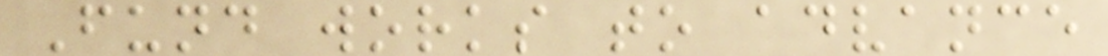Fund works to advance
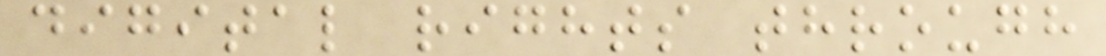digital rights through
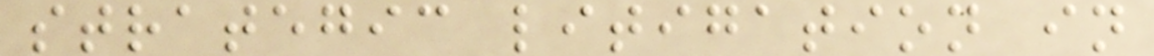strategic litigation in
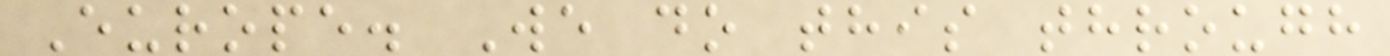Europe. We do this through
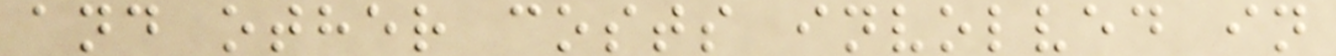and other costs involved in
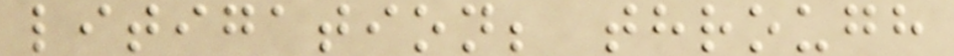litigation; through
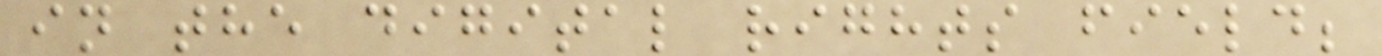in the digital rights field;
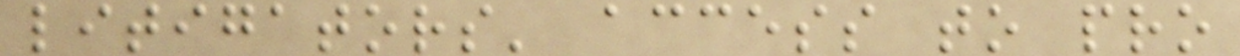litigators' access to pro
